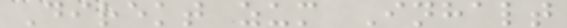Direkt zum Inhalt
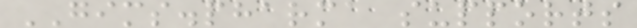GIMS.pharma supports
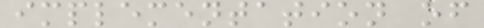implementation of
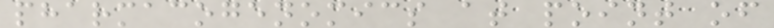pharmacogenomics at point of
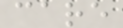care
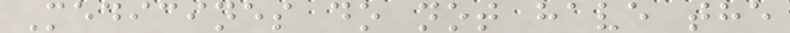Medicines do not have the
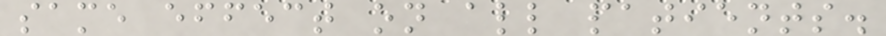same effect on all patients.
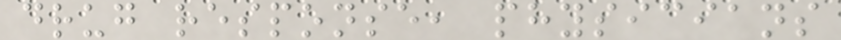drug response, physicians
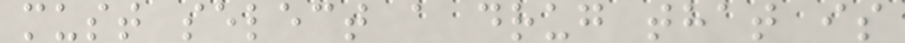must select a drug that is
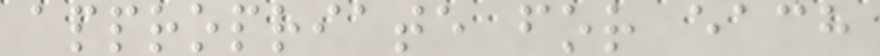appropriate for each
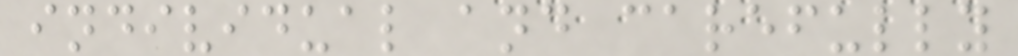individual and carefully
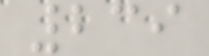239
